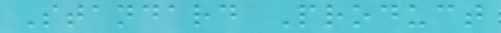Standard Product
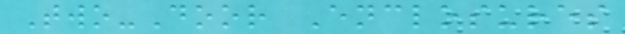Two-Door Enclosures
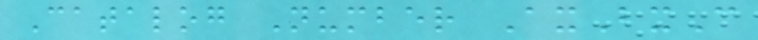Catalog Number AxBxC
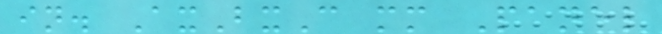in. AxBxC mm Panel
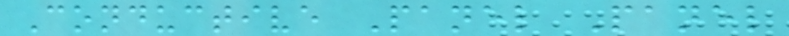Conductive Panel Panel
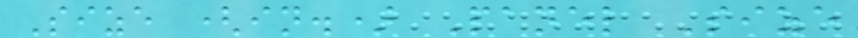Size (in.) Panel Size
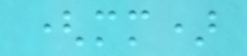(mm)
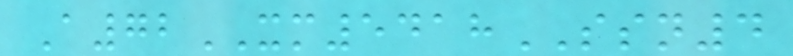A72XM5418SSN4
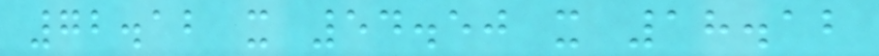72.12 x 54.50 x 18.12
